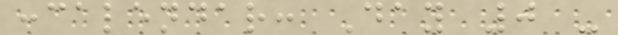:calendar: Day 0 -
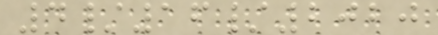4/16/2020
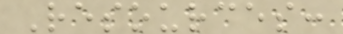Resources:
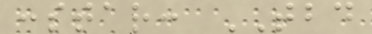:star: TBD
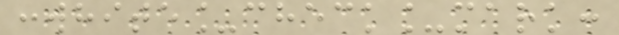:white_check_mark:
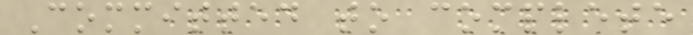Committed to complete
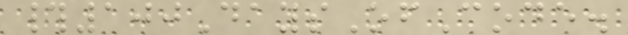#100DaysOfCode.
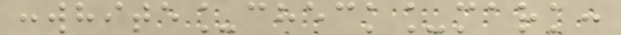:white_check_mark:
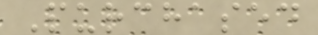Purchased
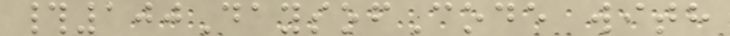#100DaysofCode with
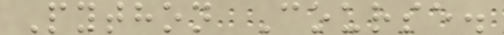Python Course.
